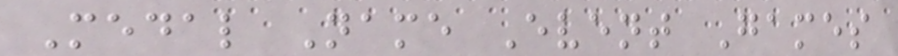Medal Name Event Games
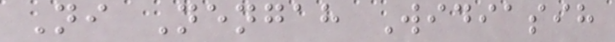Ni Nengah Widiasih
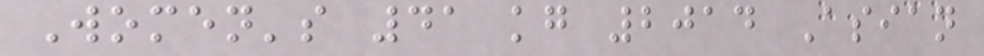Women's 41 kg 2014 Asian
